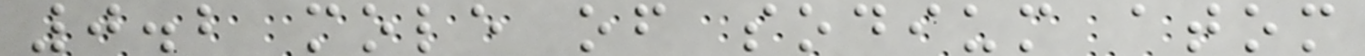0.2 mole of sodium atom
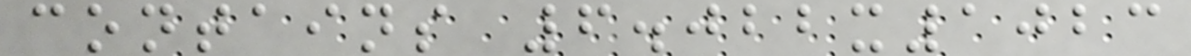contains 6.022x1023
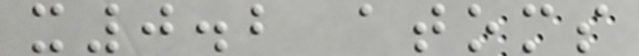x0.2 atoms
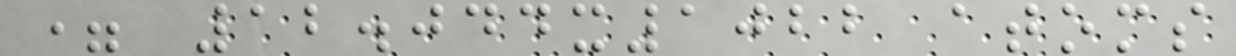= 12.044x1022 atoms
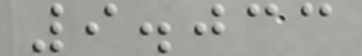9.033
